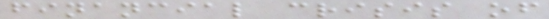financial crisis of
